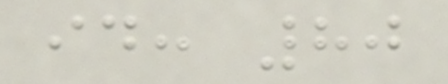id: 80
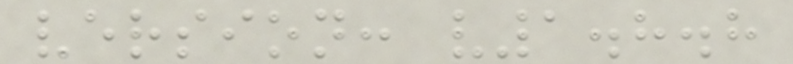version: v1.8.8
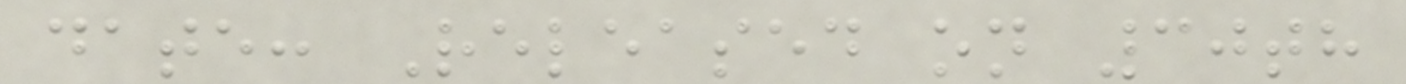date: Released on 30th
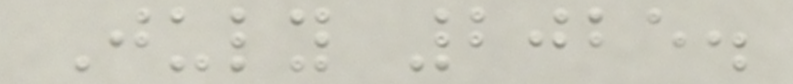July 2025.
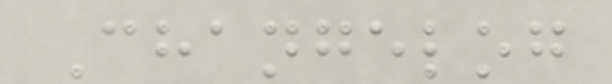Changelog
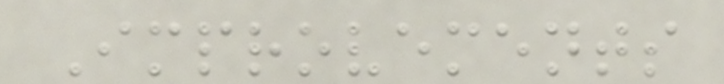Improvements
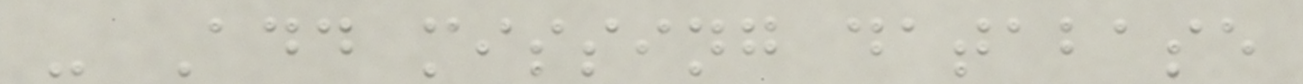- Add missing database
